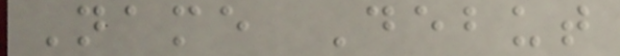Name Debut
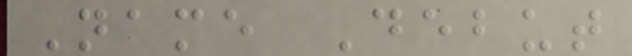Name Debut
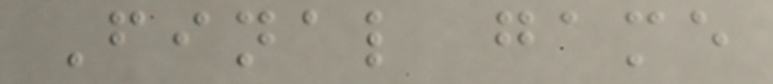Final game
